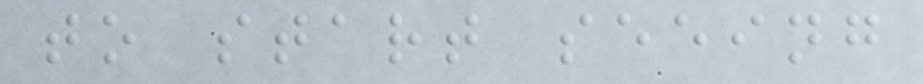to start seeing
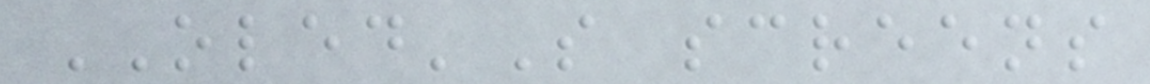OLED'S screens
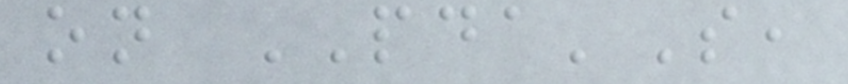on PDA'S,
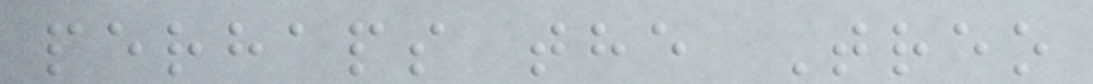perhaps the Treo
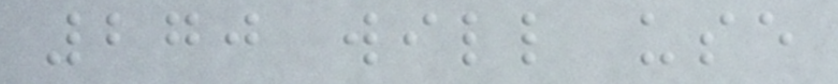270 will use
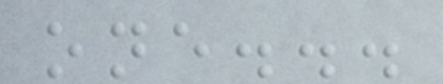one...
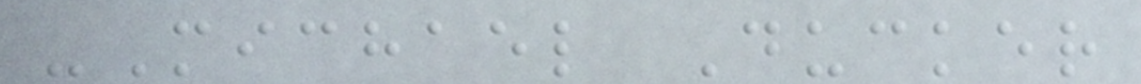-Michael Ducker
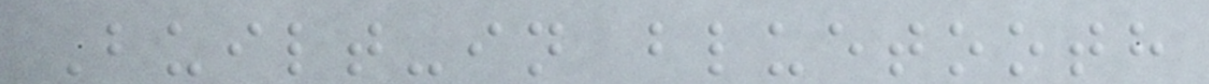Built-in bluetooth
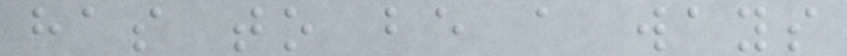has to be a ways
